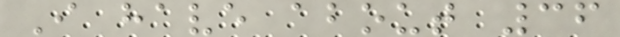I have about 36
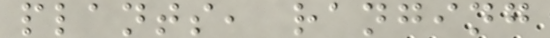plants, ranging
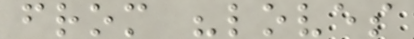from "loves
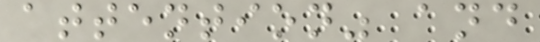attention" and
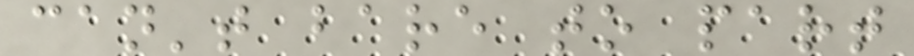can't bare to part
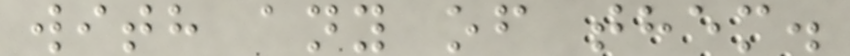with any of them.
